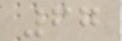67
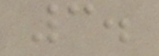3.
